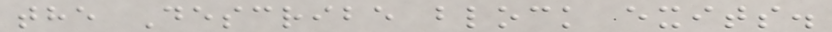the Describe block exits.
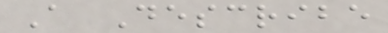A Describe
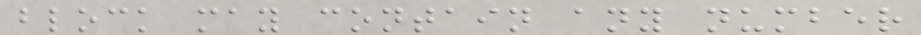block may contain any number
